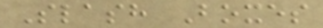Slash Boxes
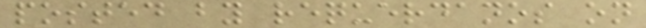posted by requerdanos on
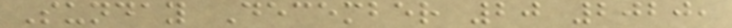Sunday December 20 2020,
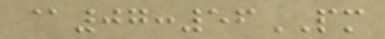@07:56PM
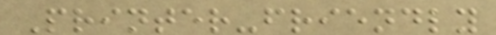Printer-friendly
